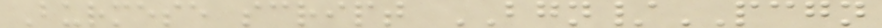Burmese script BGN/PCGN
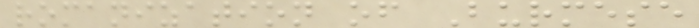romanization of Burmese
